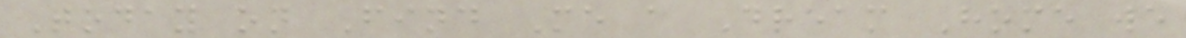Today on Find Me a Dream Home we
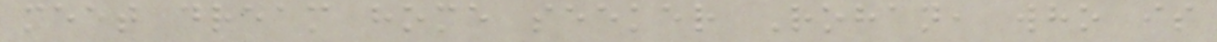meet dream home seeker Rohan, who is
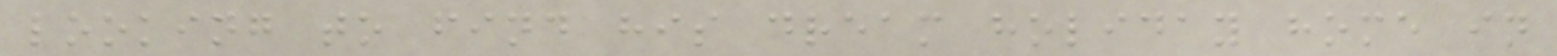looking to find his dream holiday home in
